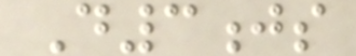D3js
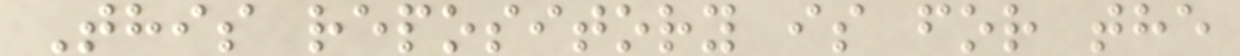This repository is for the
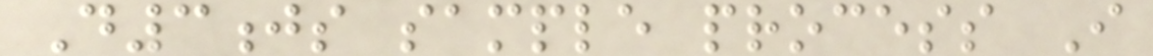D3js sample process I
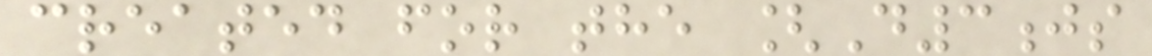created for the [D3js
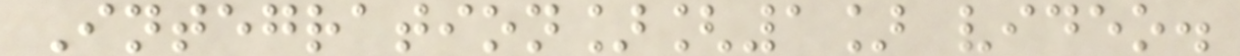Integration][1] video.
